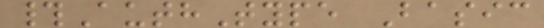#AuthType Basic
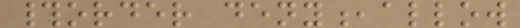#order deny,allow
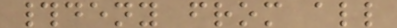#deny from all
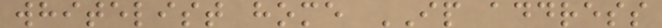whitelist home IP address
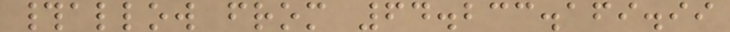#allow from 64.233.169.99
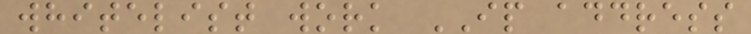whitelist work IP address
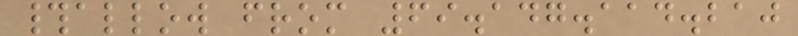#allow from 69.147.114.210
